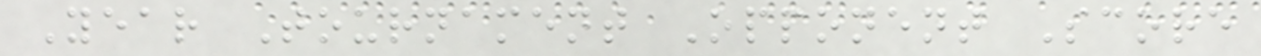Year Tournament Opponent Score
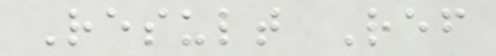Result Ref
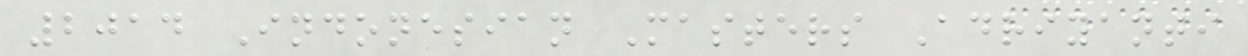2014 Indonesian Masters Adriyanti
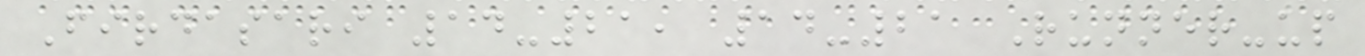Firdasari 14-21, 14-21 Runner-up
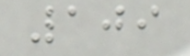109
